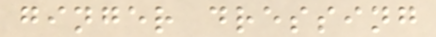ginger dressing
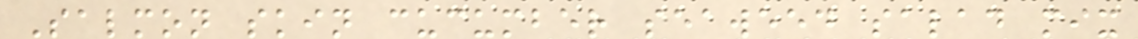Salmon skin cucumber seaweed salad mix
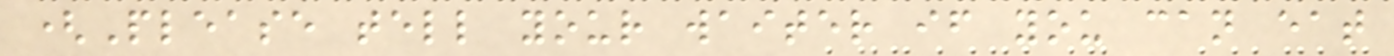(Please tell your waiter if you can eat
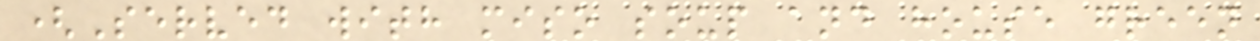(Served with miso soup and house green
